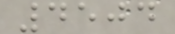4504
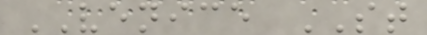VENICE ST
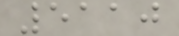5110
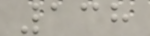138
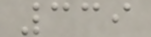339
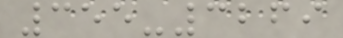355-3269
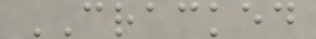CRACKED
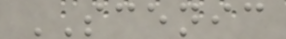SCENIC
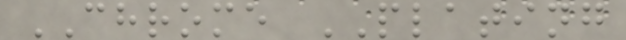CHROME PLATING
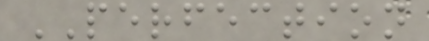PERFECTION
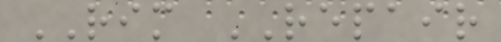RIM REPAIR
